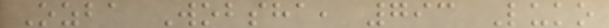Ozba Wobsha, 793 Luko
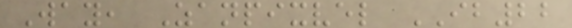Way, Zanpixvel IB22
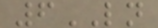6LN
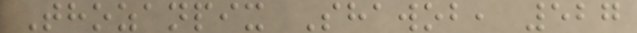Thozanpix Shawob, 527
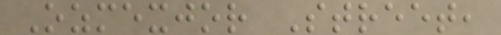Ozmexjor Street,
